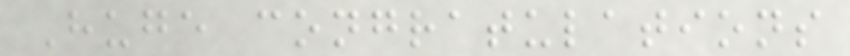Huge congratulations
